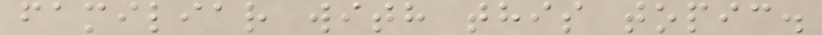familiar with this topic.
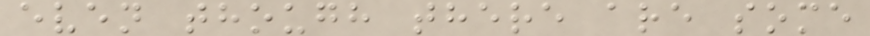even though there are some
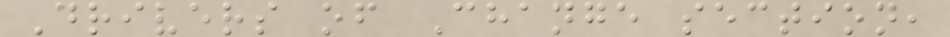Drivers of Change section,
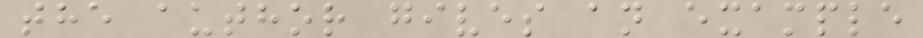the author gives an example
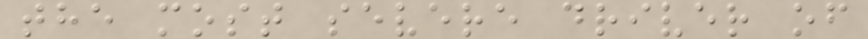the most severe driver of
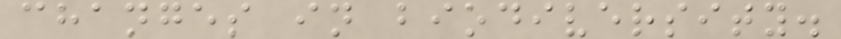changes in biodiversity.
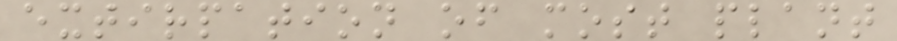extirpation of most plant
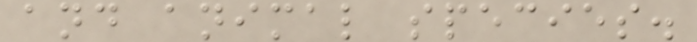and animal species.
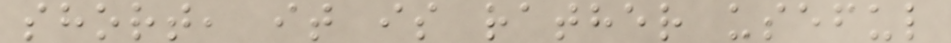short, it is rather useful
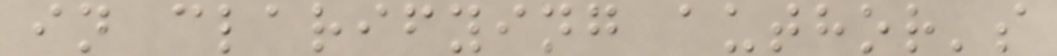in clarifying author's
